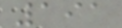191
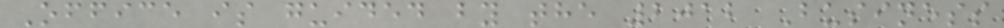Office is guided by the 2012 Business
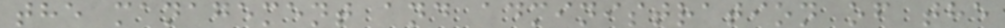the management and administration of the
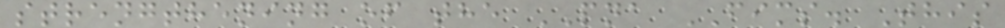strengthening of the PNA FIMS. This
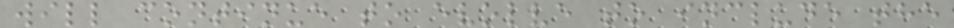will continue to evolve to include the
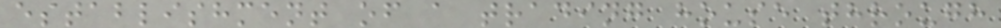establishment of a trading house through
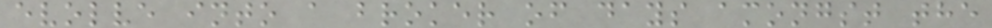evolve into a broker of days amongst the
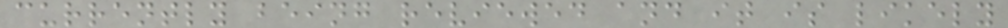currently being reviewed and it is likely
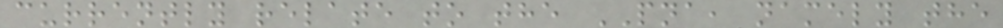currently relate to the PNA, namely the
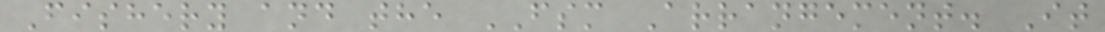Fishery and the FSM Arrangement. It
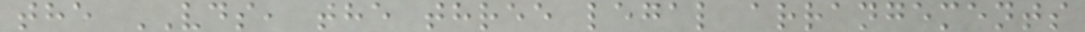the VDS, the three legal arrangements
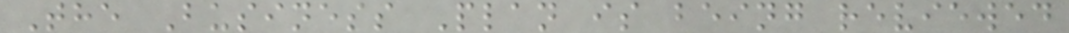The Business Plan is being reviewed
